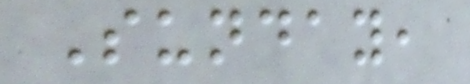Sunday,
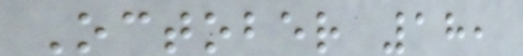October 18,
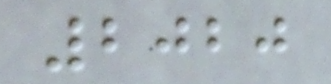2020
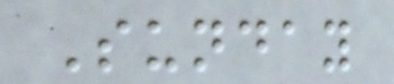Sunday
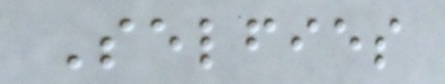Selfies
